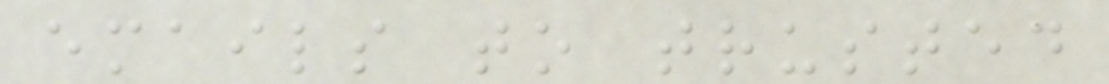emails to trusted
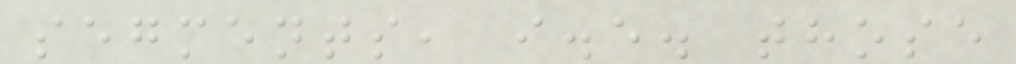segments, i.e. those
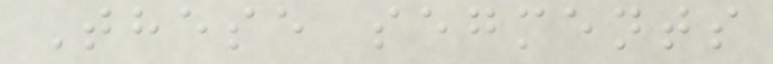These segments
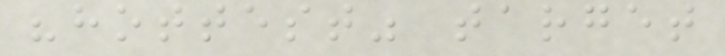"hottest" target
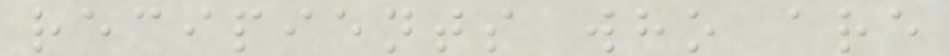recipients who are
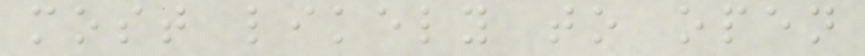most likely to open
